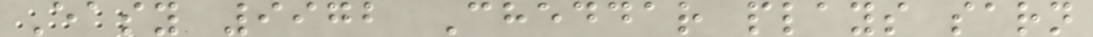Easy 9972 Cheddar plays sarn
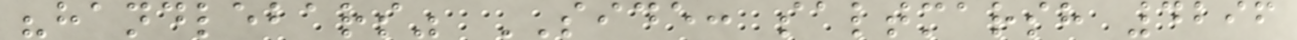"handlebars" SIDE: saltmarsh 4296
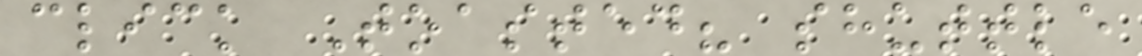click Toasted? shuttle
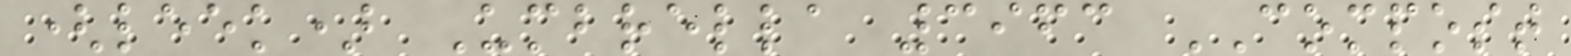(leek) Umbrella 3963 COMPOST
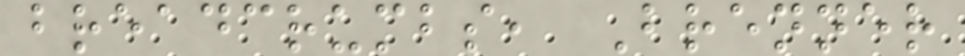breadcrumbs, Brenner
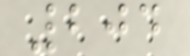204
